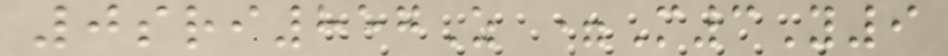0sri857Z =M3Y9
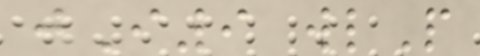jI9 wlP
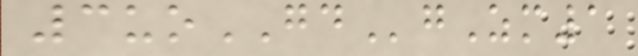3uoGDgZm1
